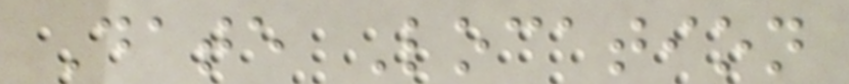Date Location
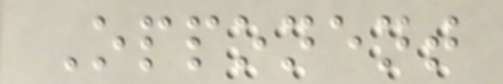Opponent
